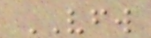VFW
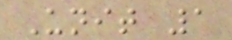Unit 1
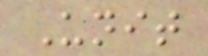Unit
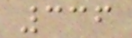336
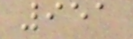951
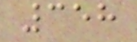358
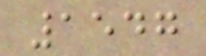1547
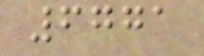6771
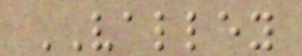VALLEY
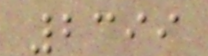2399
